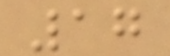17
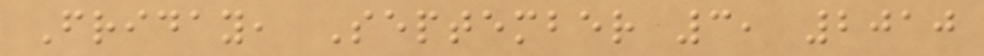Friday, September 3, 2010
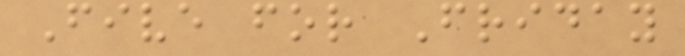Five for Friday
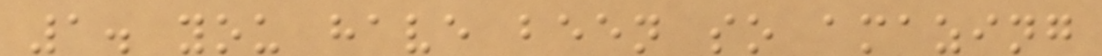1. you have been so amazing
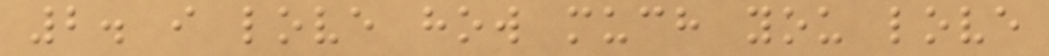2. i love how much you love
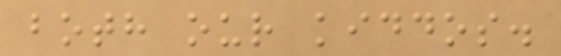both our kiddos.
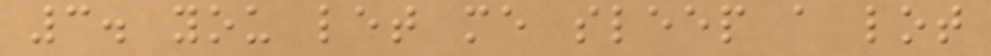3. you let me sleep a lot
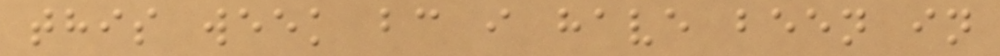this week bc i have been in
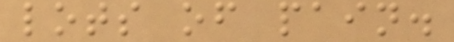lots of pain.
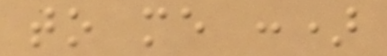to me :)
